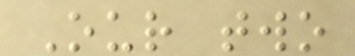Our two
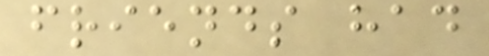friends had
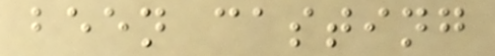been casting
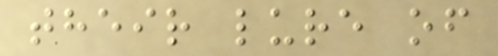their lure of
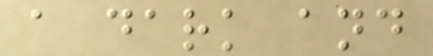a dark and
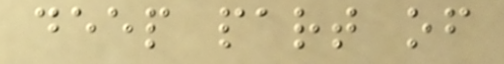deep part of
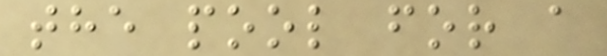the pool for a
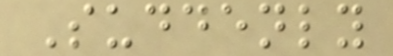Suddenly
